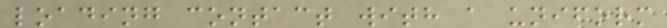loading contact with a uniform
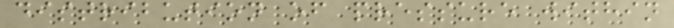distribution of pressure within
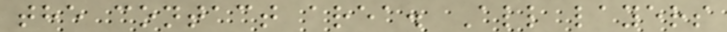the contact area. All layers
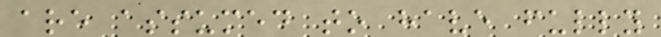are assumed to have fully
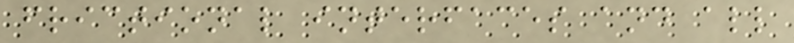frictional interfaces and all
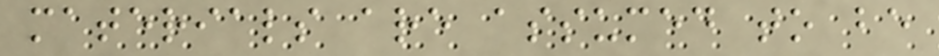materials are assumed to be
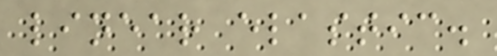linear elastic.
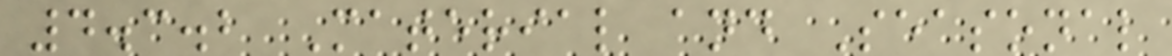4.3.2 Material and Seasonal
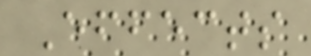Effects
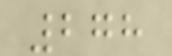278
